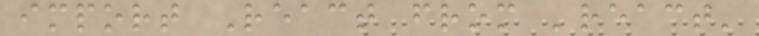import React from 'react'
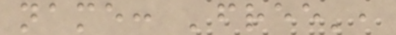name: 'free',
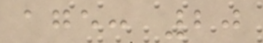age: 20
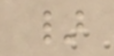}
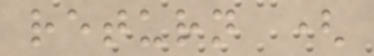return (
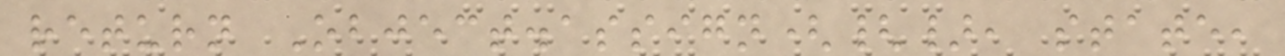return Object.assign({}, state,
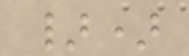})
